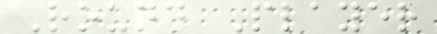Round Player
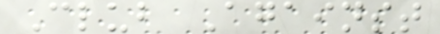Club Against
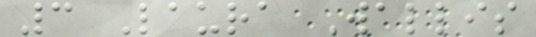3 Laura Wallis
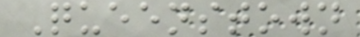Queenstown
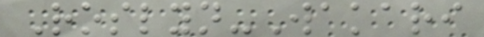Roslyn-Wakari
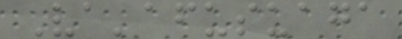Va'afusuaga
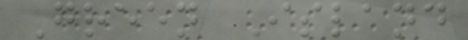Green Island
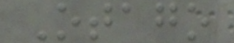Otago
